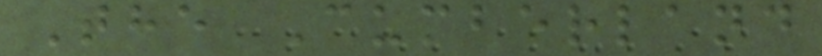The Cumberland
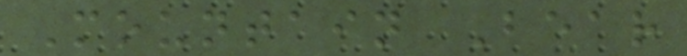Mountain Bear
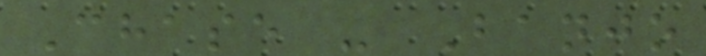Chase - Banjo
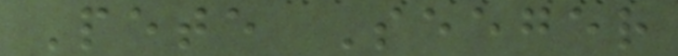Pete Seeger
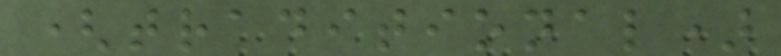(traditional)
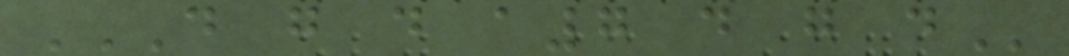D G D A7 D G D
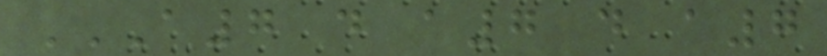A7 D A7 D A7
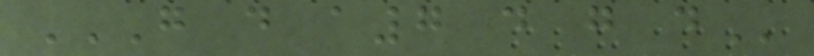G D A7 D G D
